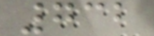732
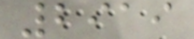2919
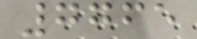7765
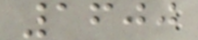1600
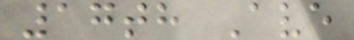17th Ave
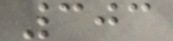303
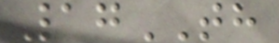17TH
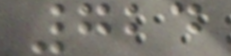724
